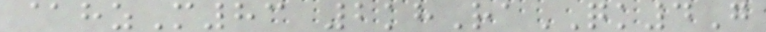@hzM83 2khRaQK4G
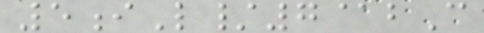5iL/7@bC
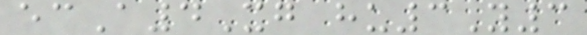ecA4Xg hu3Y3
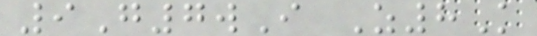9G7wI Z8K
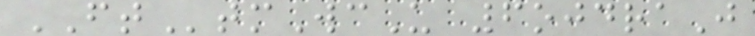FTtmWcU 6ojdraJ
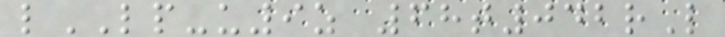lLP-u9z 68t042rL
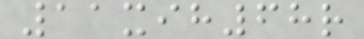11xih68r
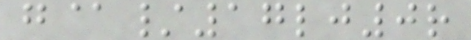g@/17lj0r
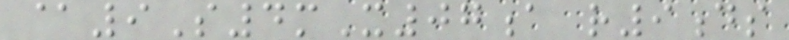@9S4mX07a r9ds
